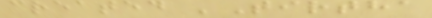created 'Tirtha
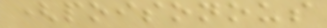(poisonous
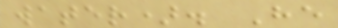water). He
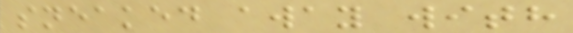sneaked away with
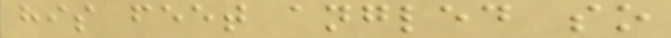his feet angled so
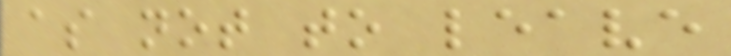as not to leave
